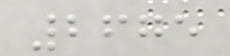2675
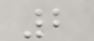2
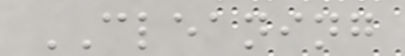CLEANING
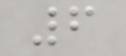6
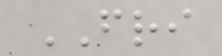FRI
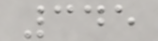345
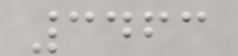3463
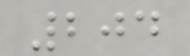204
